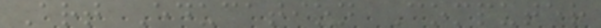Art Education Computer
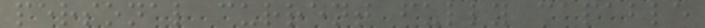personal current fully capable
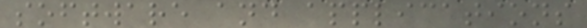software and applications
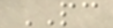PC
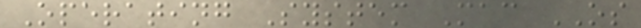Operating System Mac OS
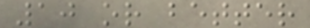10 or better
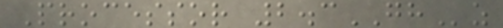Processor 2.3GHz
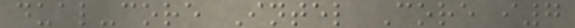dual-core Intel Core i7
